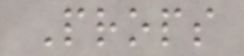Props
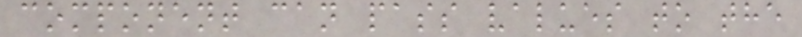component can pass values to the
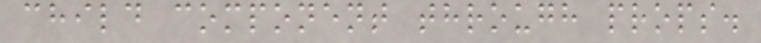child component through props.
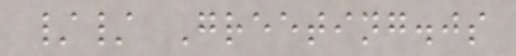// Greeting.js
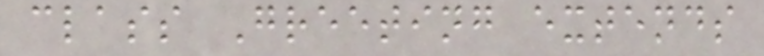class Greeting extends
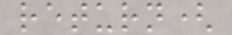return(
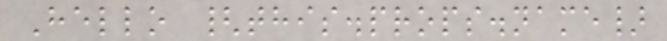Hello {this.props.name}
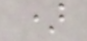)
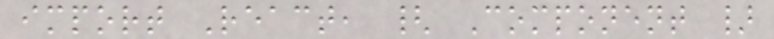import React, { Component }
